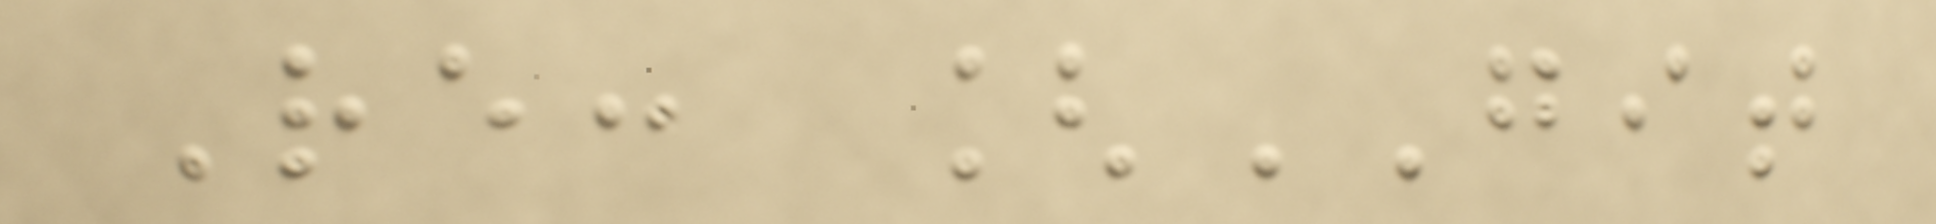Re: [GIT
